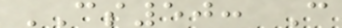CS50: C
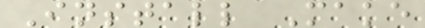Install Make
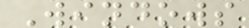Windows
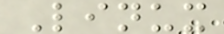Linux
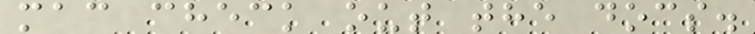mac check out the docs.
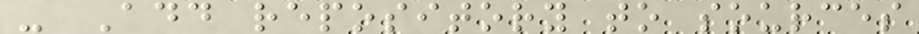- Add repository to sources
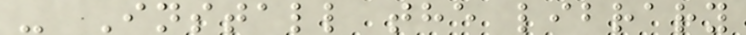- Install the library
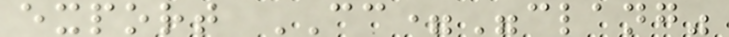export CC="clang"
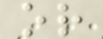or
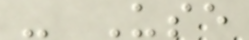- Use
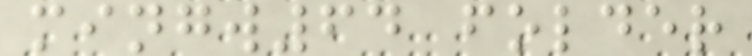mingw64 folder
